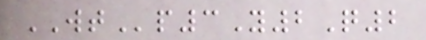WTp3Y2Q2
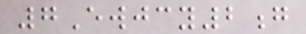7Ewjcy2g
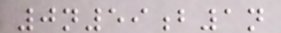0n59b1n
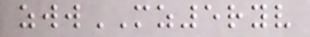zwwMZ5ryv
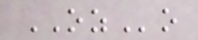OZo
